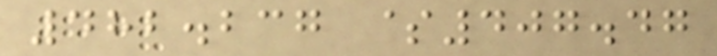482.237 $407.47
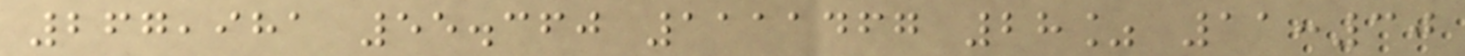267,981 55.360 1111467 28% 11:30
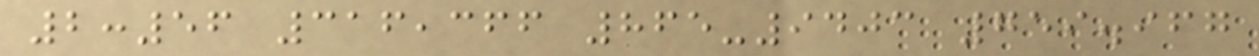2:56 316,366 865-9403 759.967
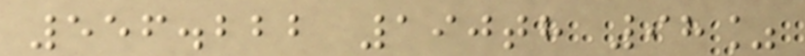556.222 190th 98%
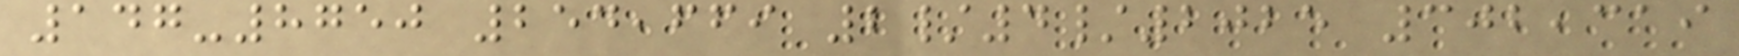147-8750 254,669 2/4/2025 302,319
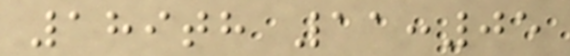189th 11:05
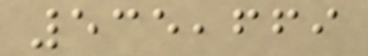535,669
